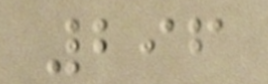296
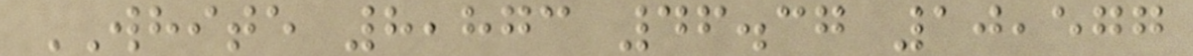WHITE 8,873 46.37 10,577
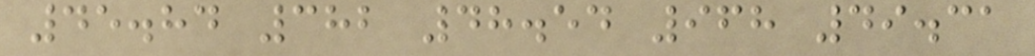45.84 382 48.54 968 49.31
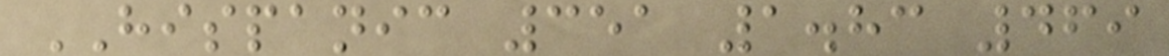HISPANIC 351 1.83 469
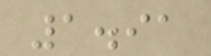1.91
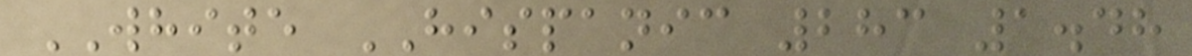WHITE HISPANIC 283 1.48
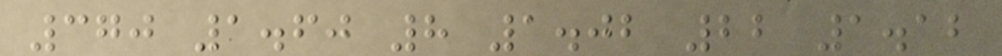370 1.60 8 1.02 22 1.12
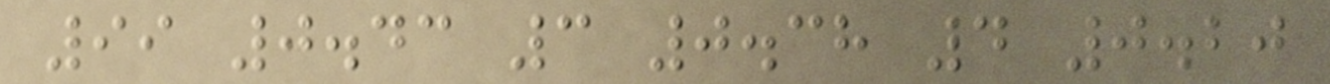99 0.43 3 0.38 4 0.20
